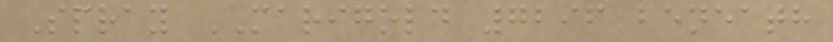Spray MARIGOLD 7296 beneath
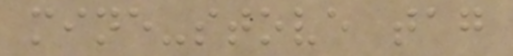mine-stove tag
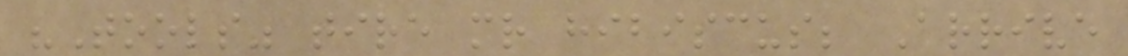"Tools" tire mr hibiscus; Arrive
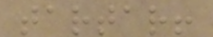tartar!
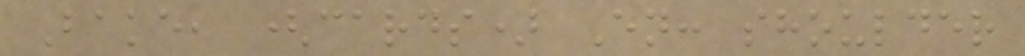Bake, (cards) En: shoulder
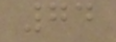74
